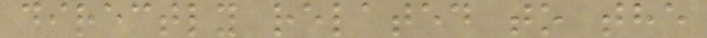directly related to the
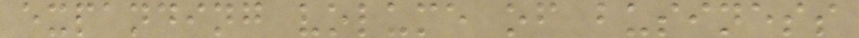expanding volume of business
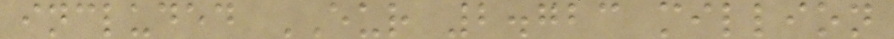included EUR 2.723 million
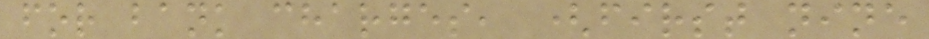for bank charges, (first nine
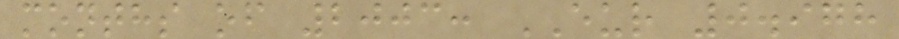months of 2003: EUR 0.978
